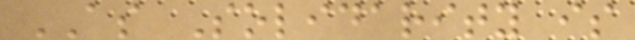AS Solidarity is
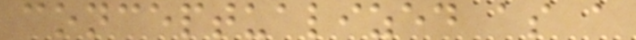conceptualized as a
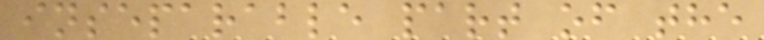inseparable part of the
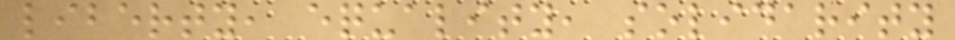liberty, equality, solidarity
